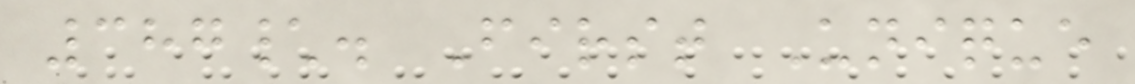387\. First Unique
